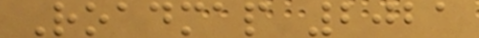Roadmap 2021
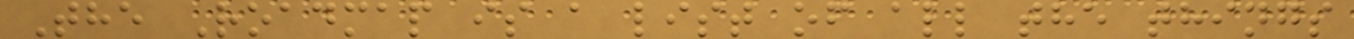The Roadmap is a list of all the things
